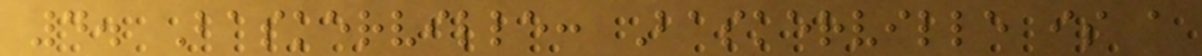4. Baskerville: Baskerville is a
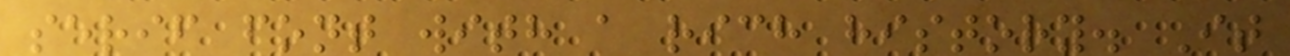serif font with a rich history. It
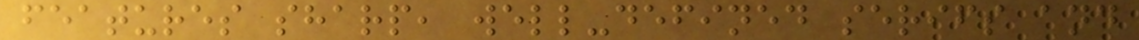features sharp, well-defined serifs and
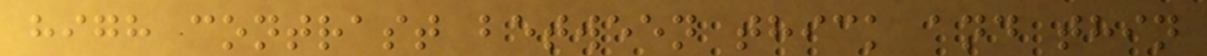high contrast between thick and thin
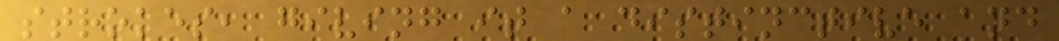strokes, giving it a distinctive and
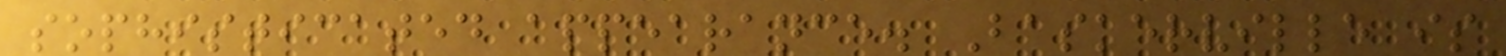sophisticated appearance. Baskerville is
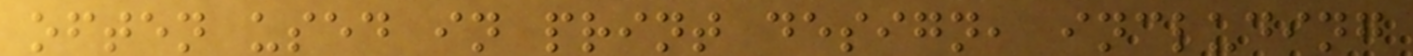often used in print design, including
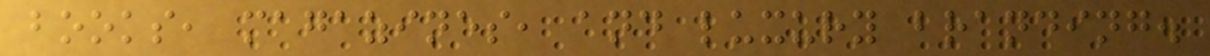books, magazines, and luxury branding.
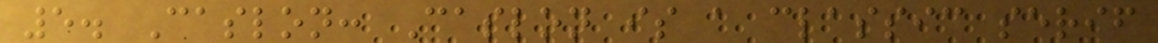5. Caslon: Caslon is a classic serif
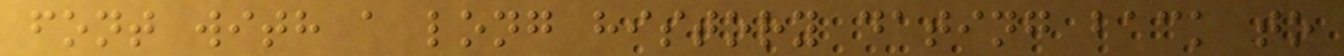font with a long history dating back to
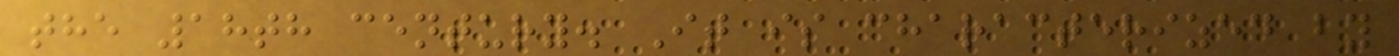the 18th century. It is characterized by
